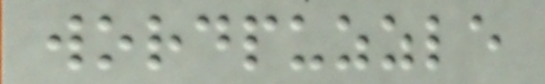wordpuzzle
